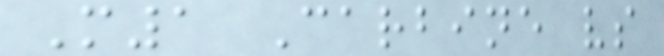M1 Carbine vs
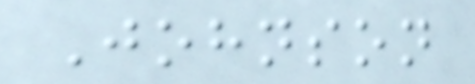Johnson
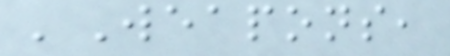'Weapons,
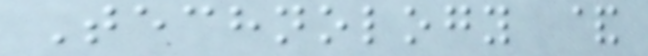Technology &
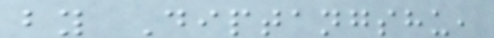by Diptangshu,
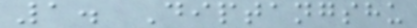1. Diptangshu
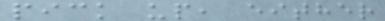pick up, either
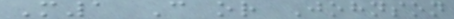M1 C or Johnson
